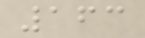163
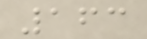163
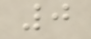0
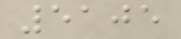5105
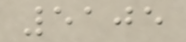5105
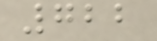722
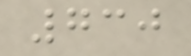730
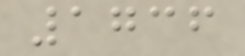1736
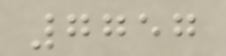7757
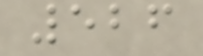526
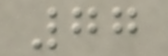77
